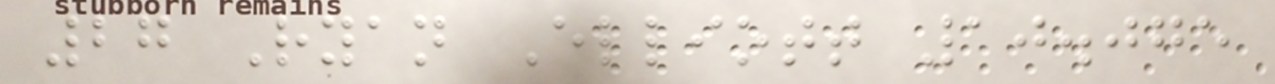27 Ryan Elliott 10.075
